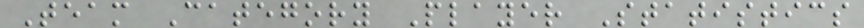Team Category Player Statistics
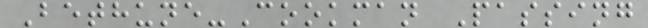Bethune-Cookman Passing
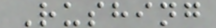Rushing
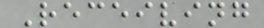Receiving
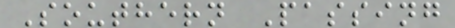Southern Passing
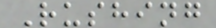Rushing
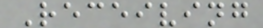Receiving
